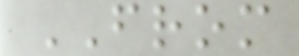FROM
